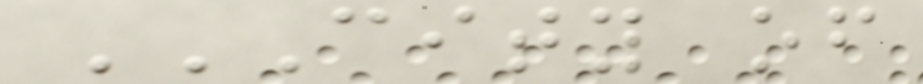CITY OF
